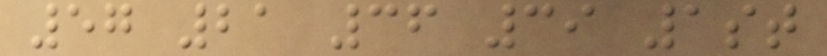57 21 36 39 1st
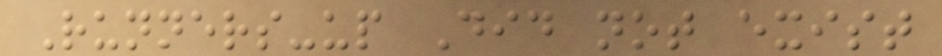Runners-up Did not exist
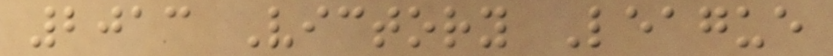2013 Victory League
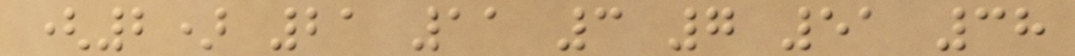(2) 21 11 3 7 51 38
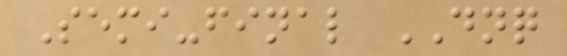Semi-final DNQ
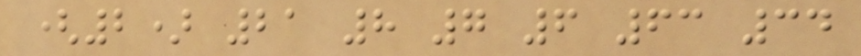(2) 21 8 7 6 63 34
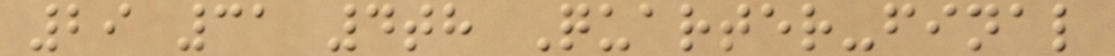29 31 4th Quarter-final
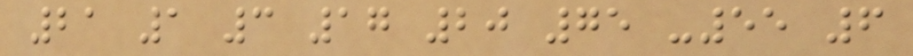21 1 3 17 20 75 -55 6
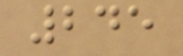245
